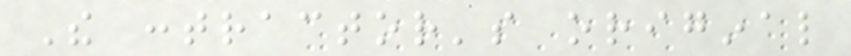The contractor's original
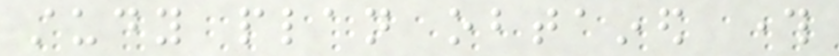study plan obtained through
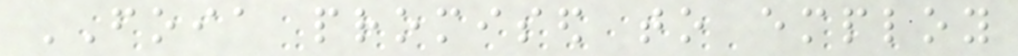FOIA promised to employ
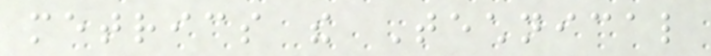metrics the Technical
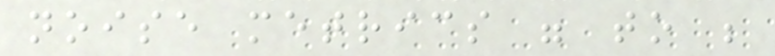noise metrics were to be
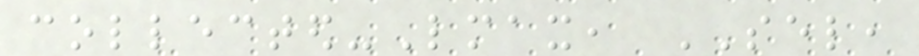collected-Lmax, SEL,
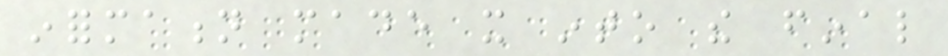information made it into the final
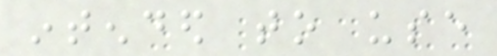intended to use
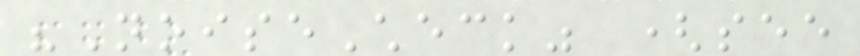"NoiseCheck" (see
